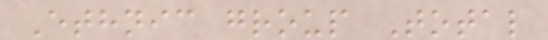Ethnic group Total
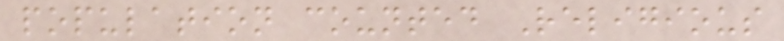population counted Religious
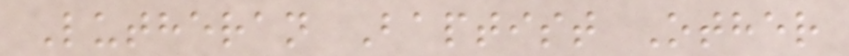Lutheran Baptist Other
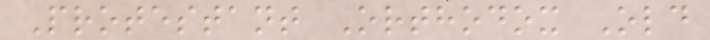Protestant Orthodox Old
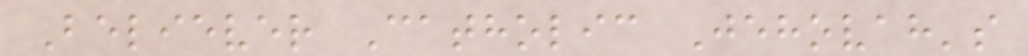Believer Catholic Jehovah's
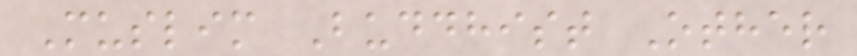Muslim Buddhist Other
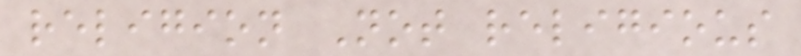religion Not religious
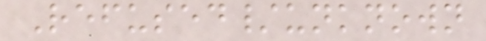Refused/unknown
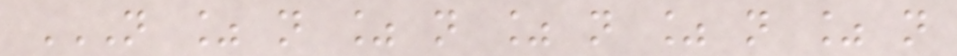N % N % N % N % N % N
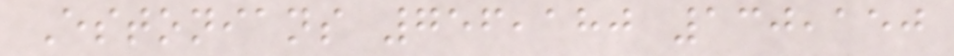Estonians 756,180 130,150
